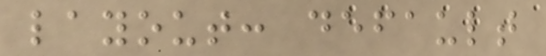layout: default
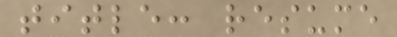title: resume
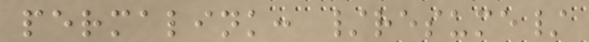permalink: /resume/
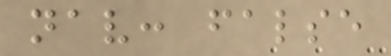nav: false
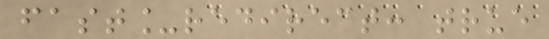fast_redirect: true
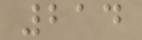214
